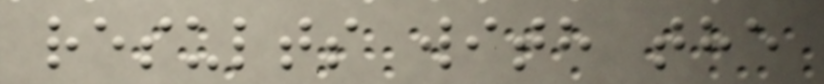results with the
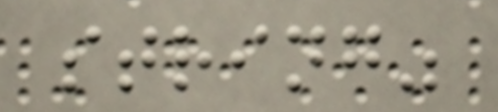string"
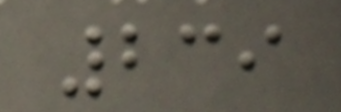239
